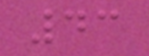43
